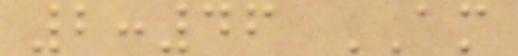2:46 AM
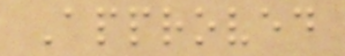Approved
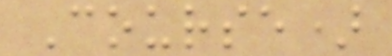Course)
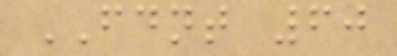FDNT 60
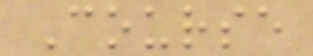Course
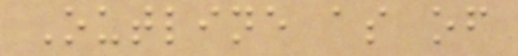Outline as of
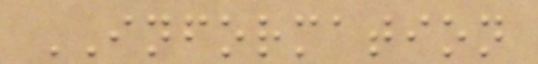INFORMATION
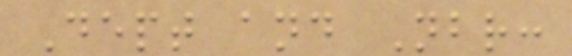Dept and Nbr:
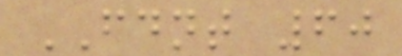FDNT 60
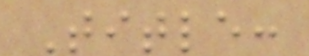Title:
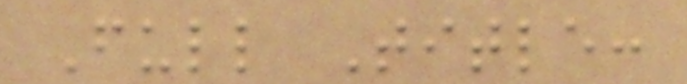Full Title:
